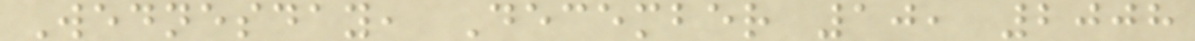Wednesday, December 10, 2008
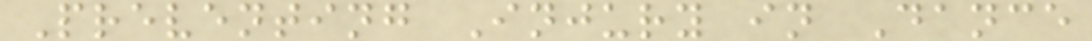Preventing Injury in Dance
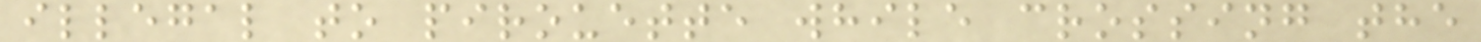illegal to pirouette while crossing the
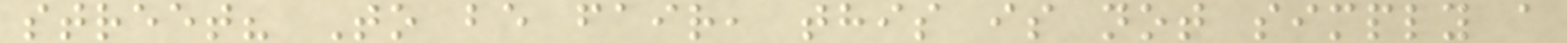street? To be fair, this is not simply a
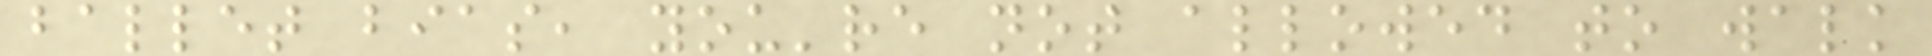ballet bias, you're not allowed to walk
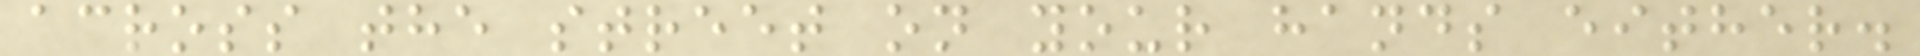across the street on your hands either.
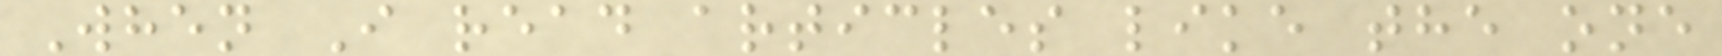When I read articles like the one
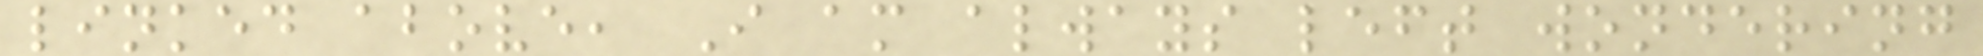linked above, I am always left wondering
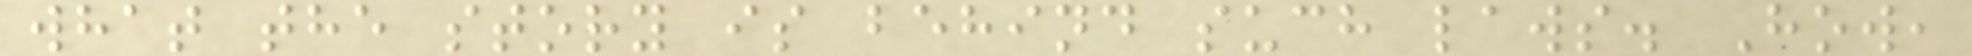what the story is behind such laws. How,
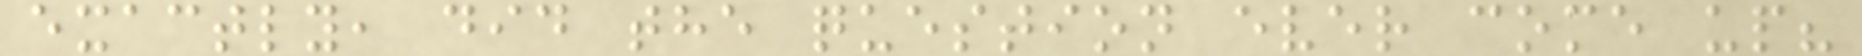exactly, did the question ever come up?
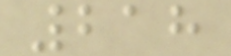218
